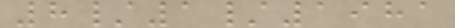8/1/1981
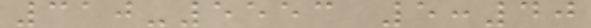310-5553 5:40
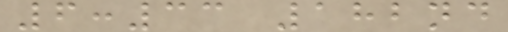6:33 182nd
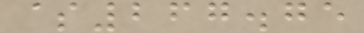$267.75
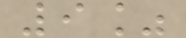9%
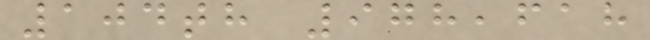104th 978,618
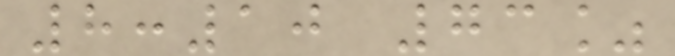8:10 73%
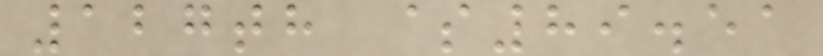127th $89.51
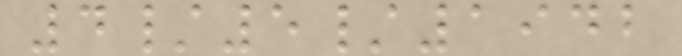4/5/1942
